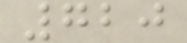720
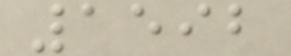1592
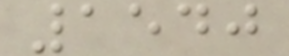1540
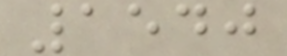1540
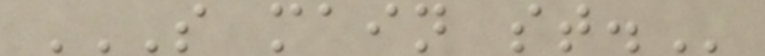S MAIN ST.
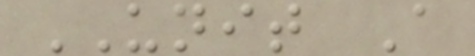UNIT A
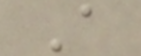A
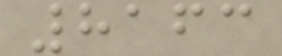8163
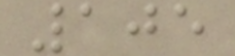105
